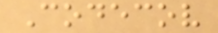Codecov
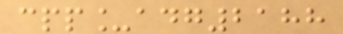cpp_adg2188
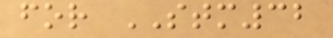for STM32
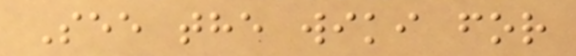See the wiki for
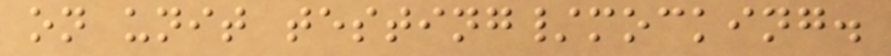on unit testing/mocking.
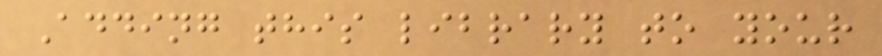Adding this library to your
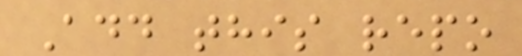Add this repo
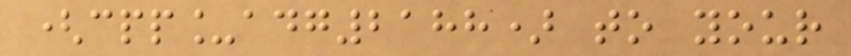(cpp_adg2188) to your
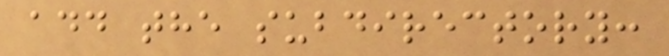add the subdirectory:
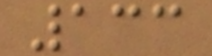133
